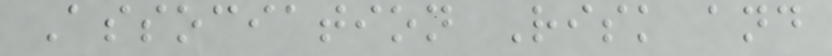Association Risk and
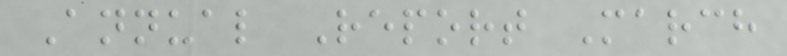Annual Report March
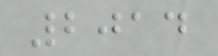2014
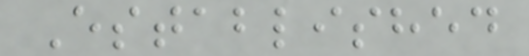Established
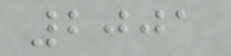2001
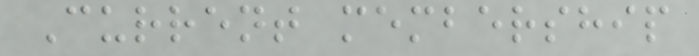Current membership
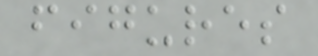figures
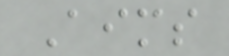Aims
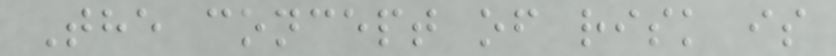The concept of risk is
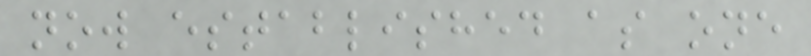now established as one
